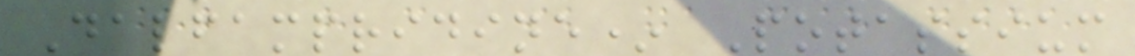Dalfampridine* Potassium
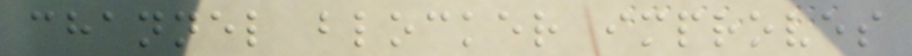channel blocker improves
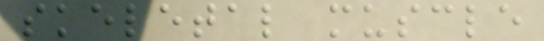skeletal muscle
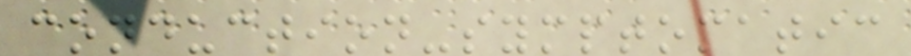conduction-symptomatic
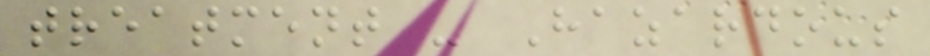treatment - Hazardous
